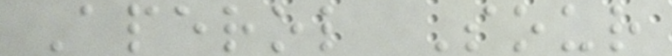Aperol Sour
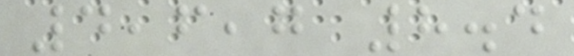4,6,7 8.4
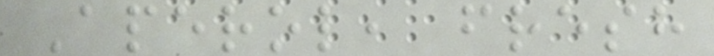Aperol, fresh
